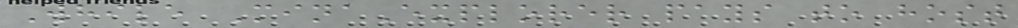While MinaExplorer pays to host
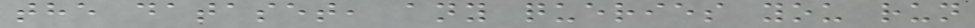the dataset, any queries you run
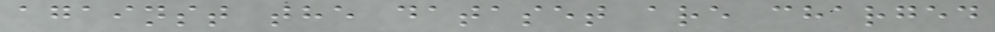against the dataset are charged
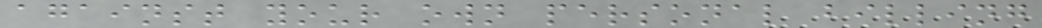against your own personal billing
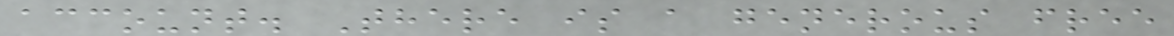account. There is a generous free
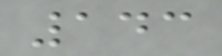143
